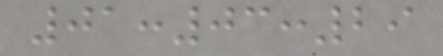01:03:29
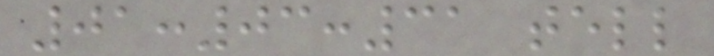01:03:31 tell
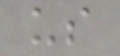us
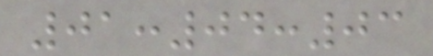01:04:03
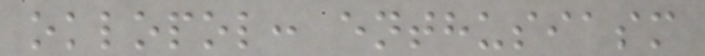oklopol: enthusiasm
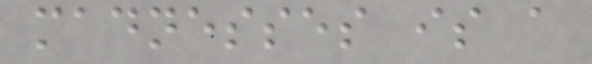madnesses is a
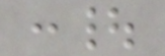:|
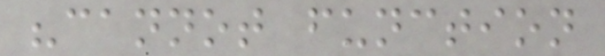"cannot function
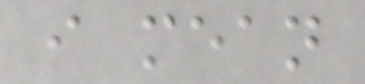i mean
